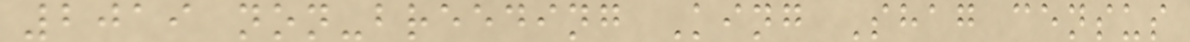2019 non-breeding King Shag census
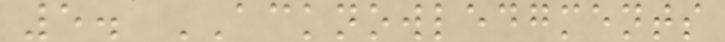5. ACKNOWLEDGMENTS
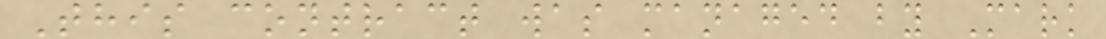This contract was managed by Mark
